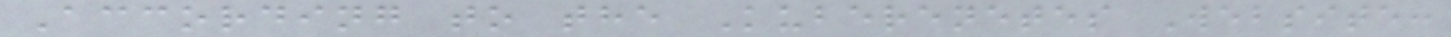According to the Kuberenetes Website:
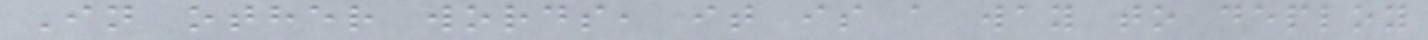In other words, it is a way to deploy
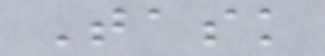Task
